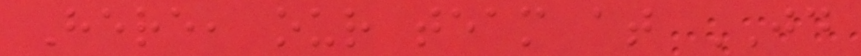Here, our team at JD
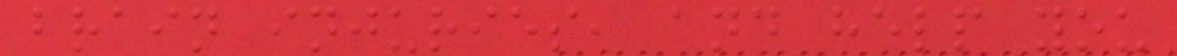brain injuries, and help you
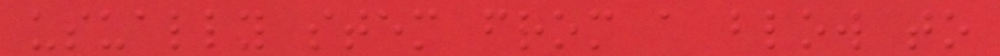usually stem from a blow to
